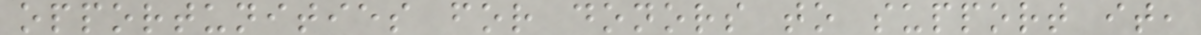opportunities for donors to support it,
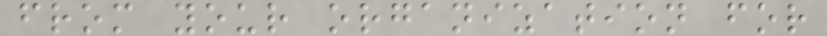from your organization for
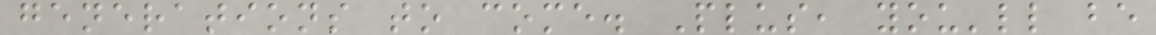generations to come. Plus, you'll be
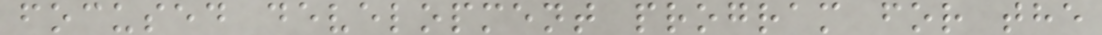focused development program for the
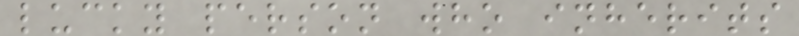lucky person who inherits
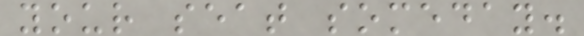your seat someday.
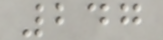247
